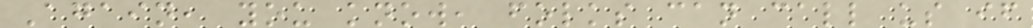Again, you know, folks can call us if
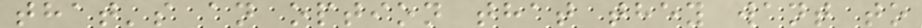that's an option that they want to
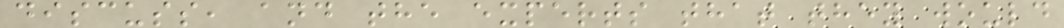discuss, and the experts that they would
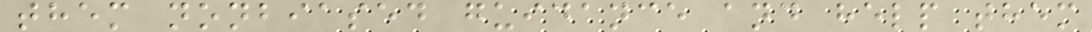them nonbiased guidance and help them
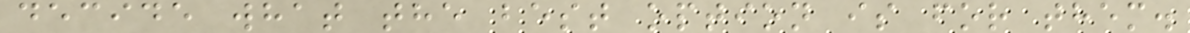decide what the best option is for them.
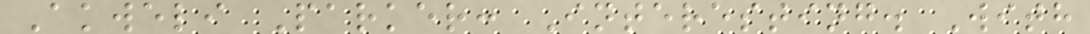Akweli Parker: Interesting. With
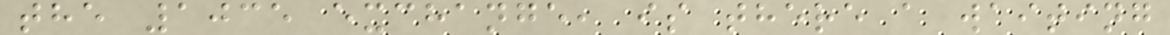the 1035 exchange, is there a waiting
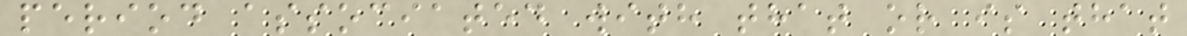period associated with that or is that
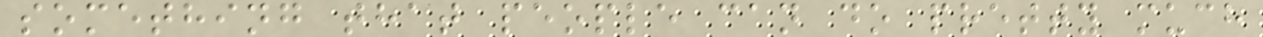something that people can do pretty much
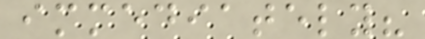immediately?
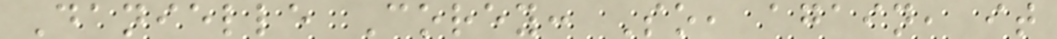Danielle Corey: So, again, it
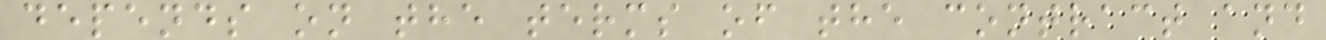depends on the terms of the contract and
